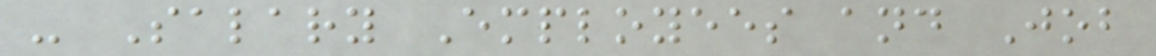- Salary Employees and Job
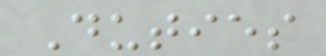Duties
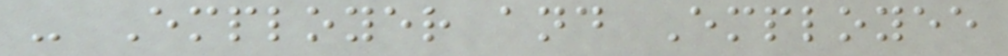- Employer and Employee
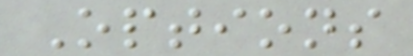Options
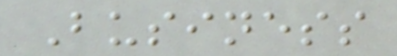Business
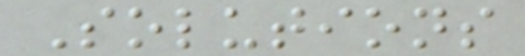Solutions
